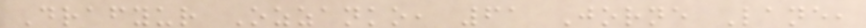Drafyur Ozzanko, 61 Jorne Lane,
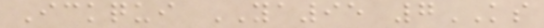Ickqui YA95 7KS
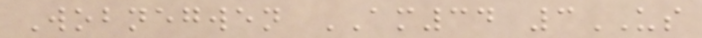Wobnegwen AM34 3US
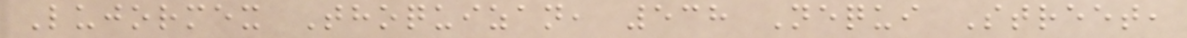Lujormex Thoquizan, 538 Nequi Street,
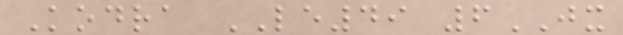Kodra LE49 6JX
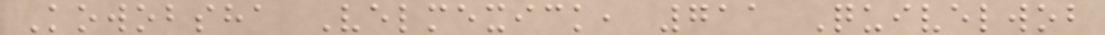Kowobsha Velmexick, 711 Quivelwob
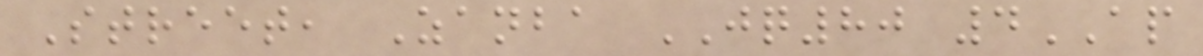Street, Zanba JQ80 4AP
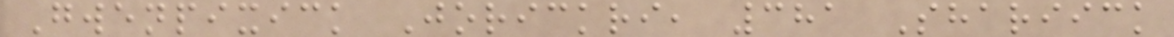Gwenpixick Jorickri, 381 Shariick
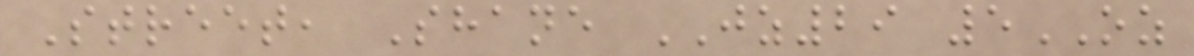Street, Shane JZ29 5OZ
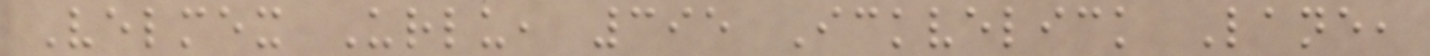Velmex Urlu, 395 Ickvelick Lane,
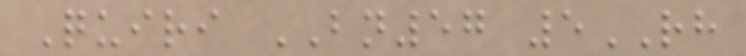Quiri BN57 5RH
